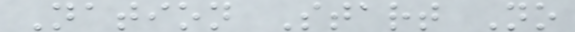Nation Start No
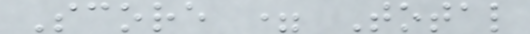Score = Total
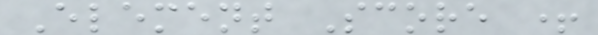Element Score +
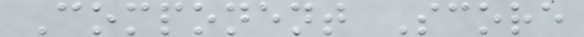Component Score
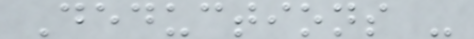Deductions -
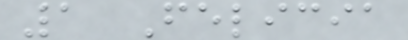1 Felicia
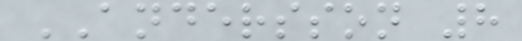ANDERSSON 8
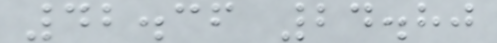42.36 24.80
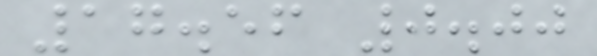17.56 0.00
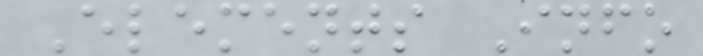Elements Info
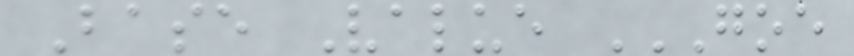Base Value GOE
